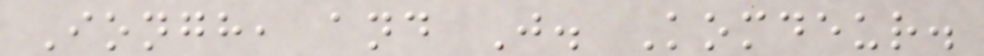Iongh, and J. Komdeur.
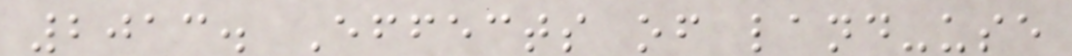2013. Effects of land-use
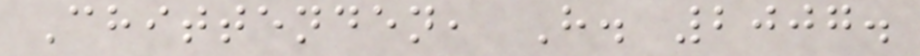Chittenden, H. 2007.
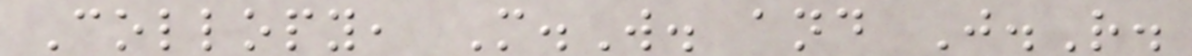Collopy, M.W. and J.R.
